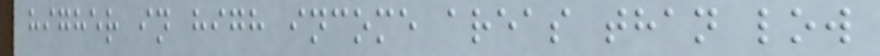higher in high income areas than low
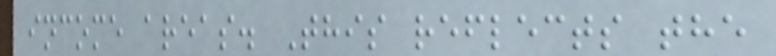income areas. This reflects the
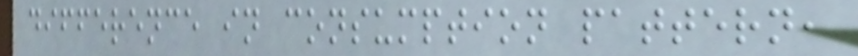difference in consumption pattern,
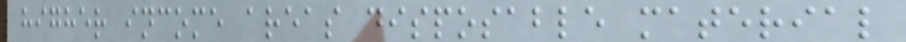higher income areas disposable material
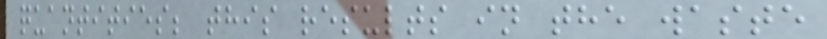quantities; this results in the waste
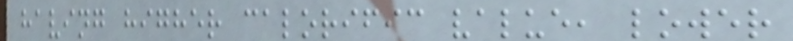having higher calorific value, lower
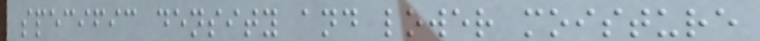specific density and lower moisture
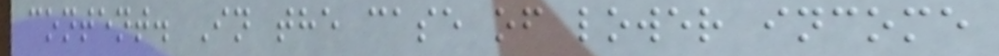content. In the case of lower income
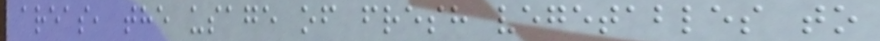areas, the usage of fresh vegetables to
